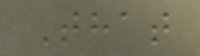That
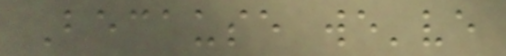Because we've
